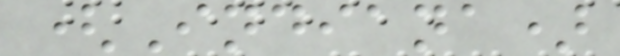(Indiana)
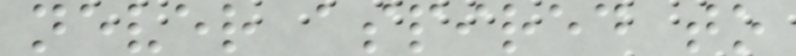never aspired to
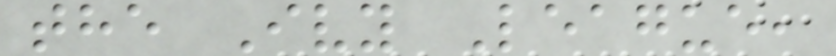the Ivy League,
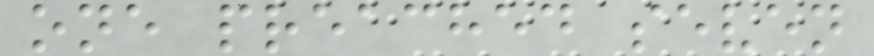one preached seven
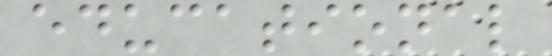educational
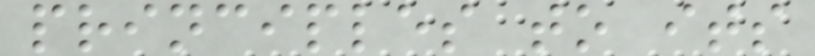principles to its
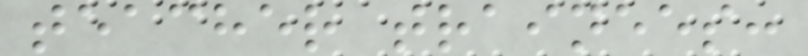teacher trainees:
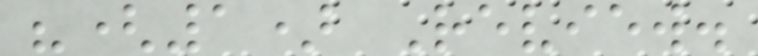"(1) Review.
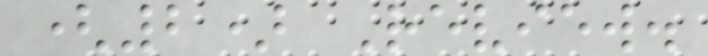(2) Review.
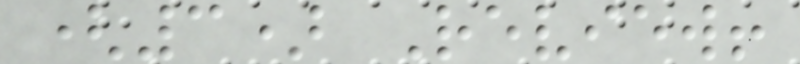(3) Review!
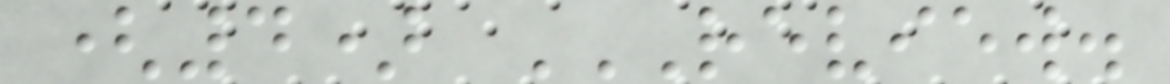(4) REVIEW.
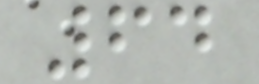64
